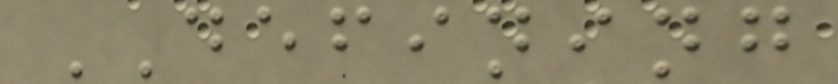DEFINING
